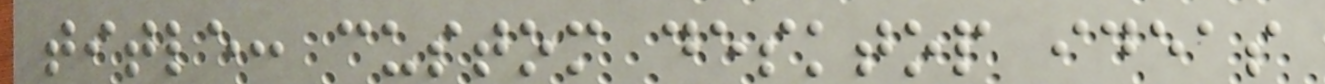title: custom desktop ideas
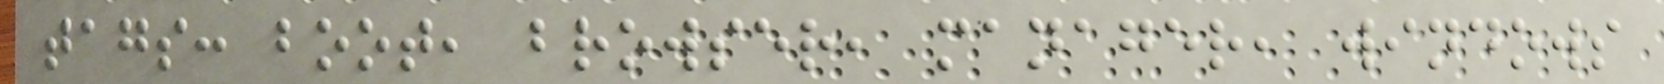tags: boot, browser, manager, windows
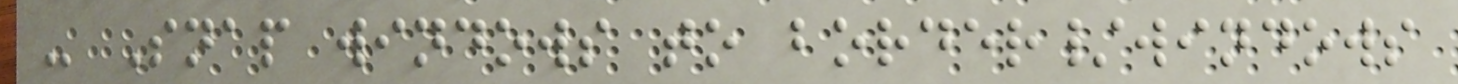- Snap windows to border/windows
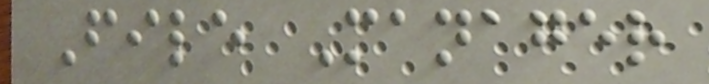File Manager
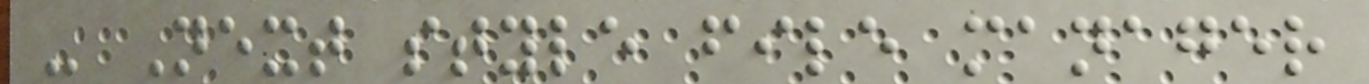- Next style file manager
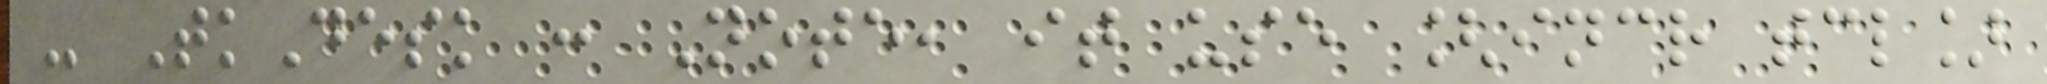- TkDesk : Note, it use [incr tcl]
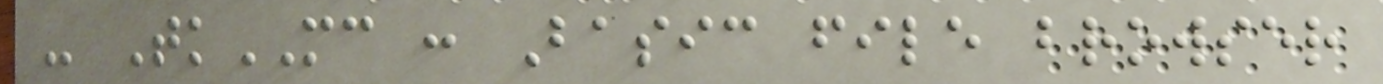- TkMC : Basic file browser
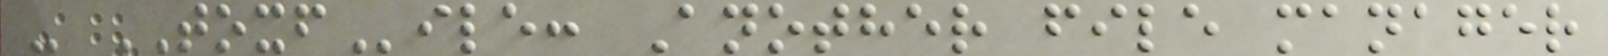- TOXFile: Another file manager
